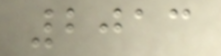2013
